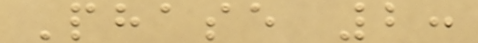Phase 2:
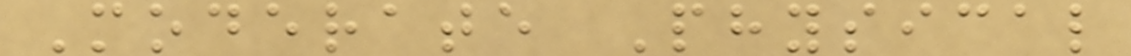Moderate Physical
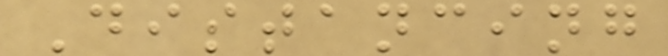Distancing
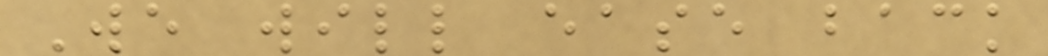We will ease back
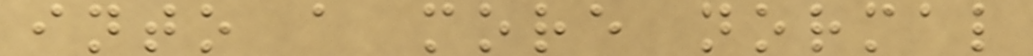into a more normal
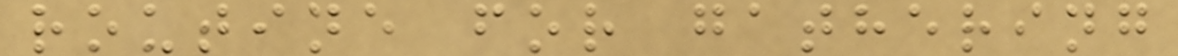routine for gathering
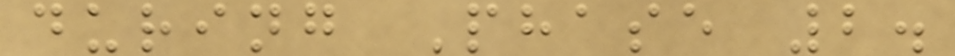during Phase 2.
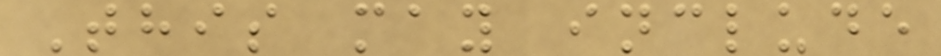This may include
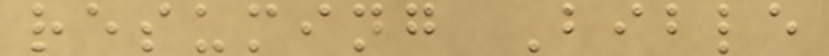resuming Bible
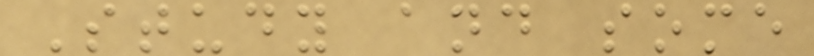Study and some
